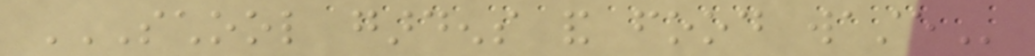SCHOOL GARDENS AND FOOD WASTE
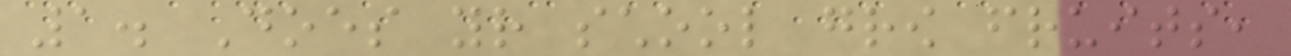1. Does your school grow fruits,
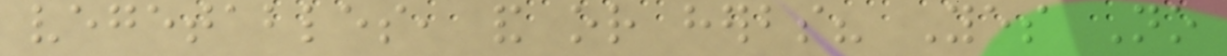vegetables, and or herbs? Yes No
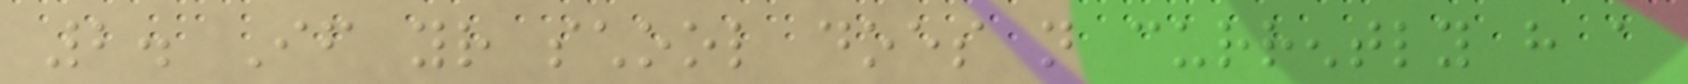2. If your school does not currently have a
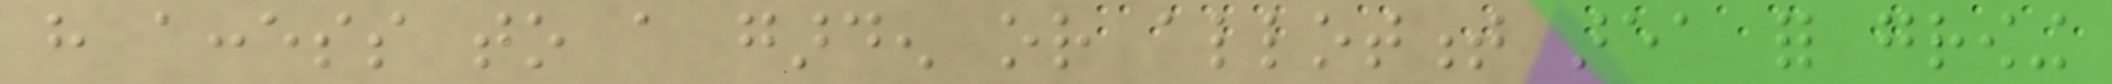have access to a garden or allotment area for growing
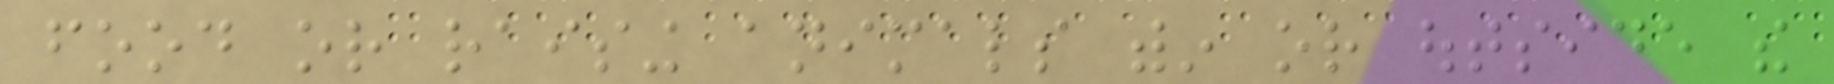food or raising animals within or outside the
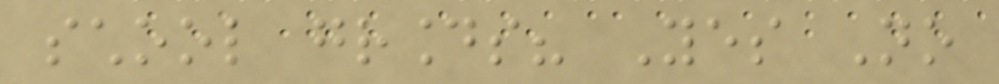school grounds? Yes No
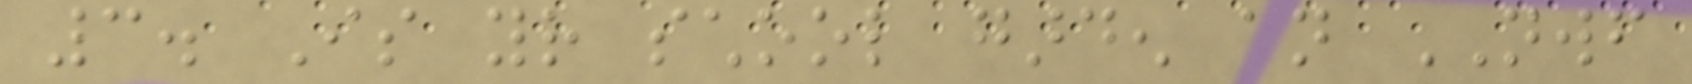3. Is your school garden an NWF
